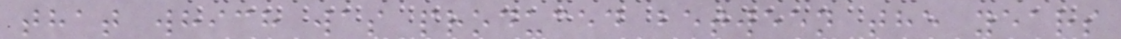that which was produced between the years
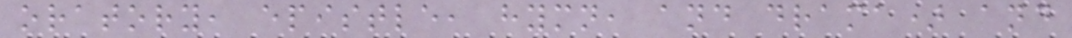oratory, epistle, hymn, and drama) and
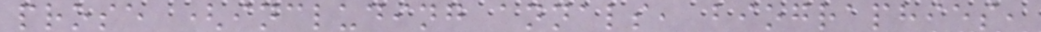prose (including annals, biographies,
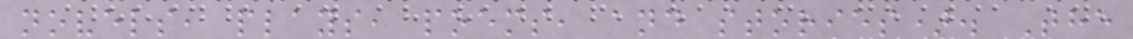novels, plays, poems, and stories). The
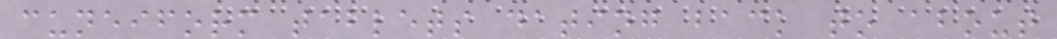cuneiform tablets dating back to about
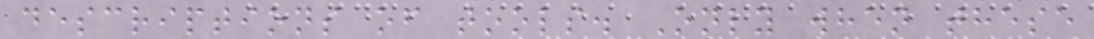descriptions of tools. Only when these
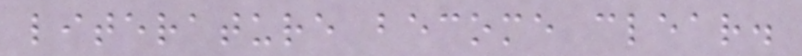literature become clear.
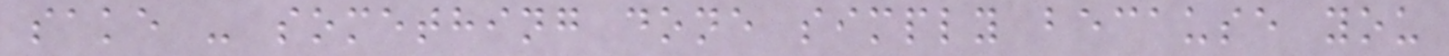sake - something done simply because you
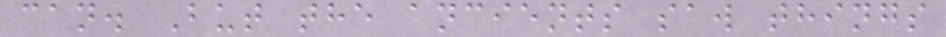can. But the ancients saw things
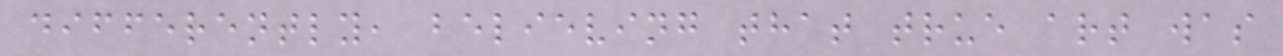differently, believing that true art was
